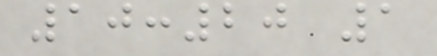10:20 1
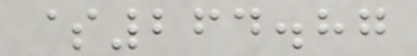$264.87
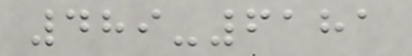489-6181
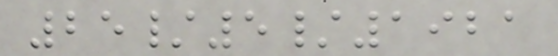25/5/1921
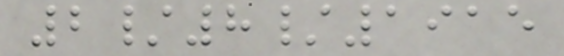2/8/1915
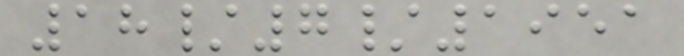18/7/1951
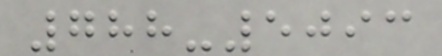788-5093
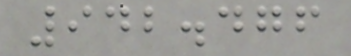942.476
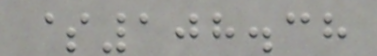$108.38
